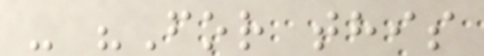- "For this
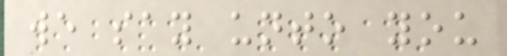we say unto you
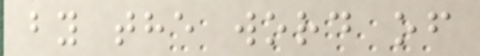by the word of
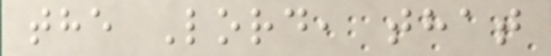the Lord, that
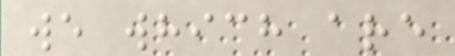we which are
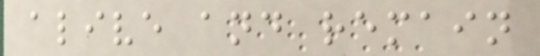alive and remain
